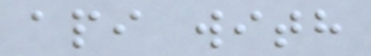api with
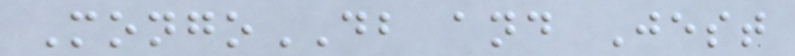MongoDB and Jest
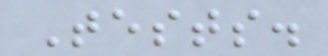Tests.
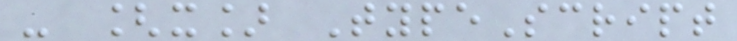- [x] TypeScript
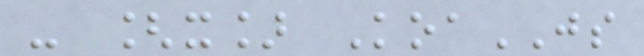- [x] KoaJS
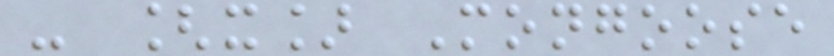- [x] Mongoose
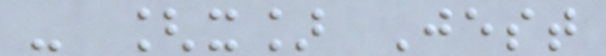- [x] Jest
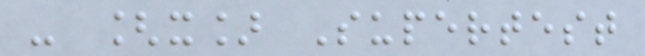- [x] Supertest
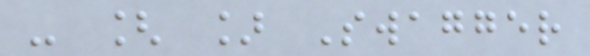- [ ] Swagger
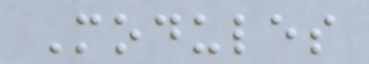Modules
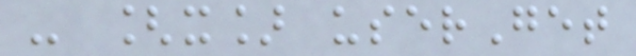- [x] userGet
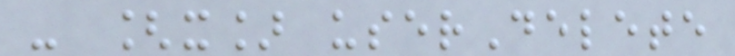- [x] userDelete
